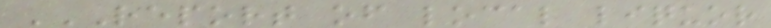REPORT OF LOCAL LIQUOR
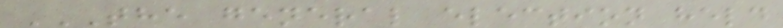THE GENERAL ELECTION HELD
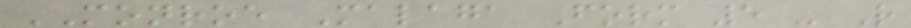MONROE Malaga Form 5 - R
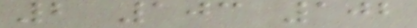2 103 102
